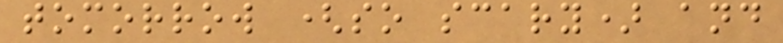tomorrow (so scary) and
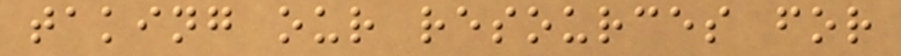taking our resources for
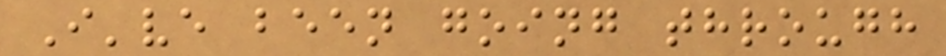I've been going through
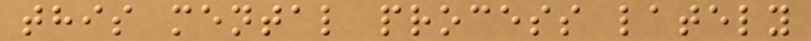this mental process lately
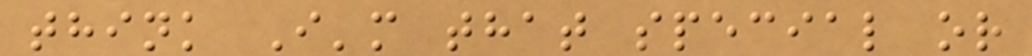think I'm that special or
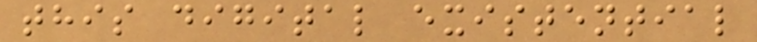this digital existential
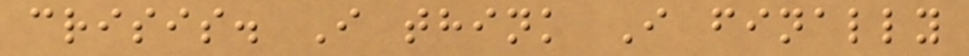crisis. I think I finally
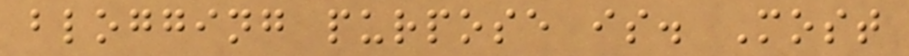blogging purpose is. Most
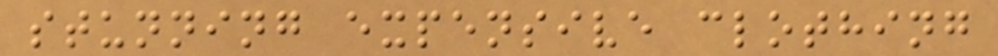stunning expensive clothing
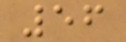56
